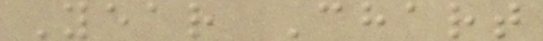Year Chart
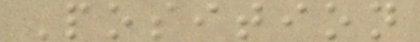Position
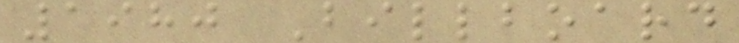1980 Billboard
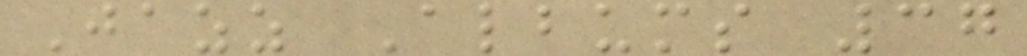Jazz Albums 37
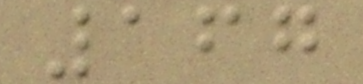167
